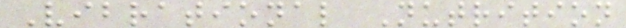Vibrational Nutrition
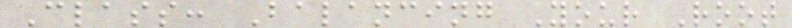Class: Balancing Your Root
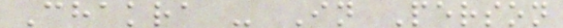Chakra - In Person
